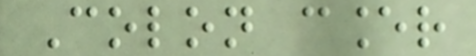Colon cancer
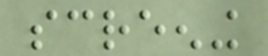screening
